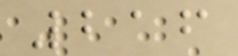216
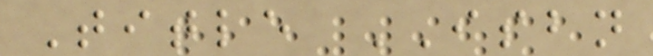Title ISBN
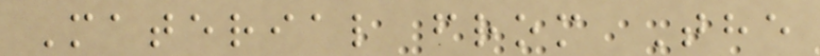Material from The
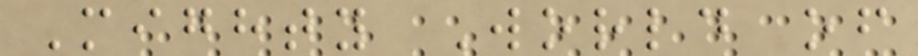Mighty World of
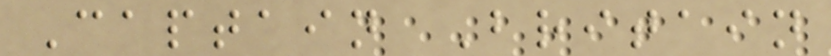Captain Britain
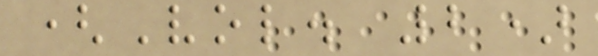(Vol. 2)
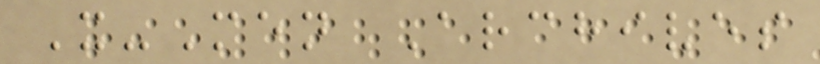X-Men Archives
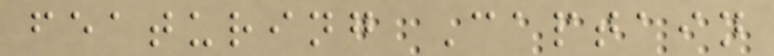featuring Captain
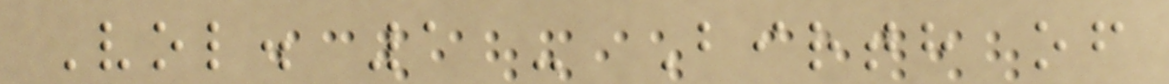Vol. 1 - Birth of
